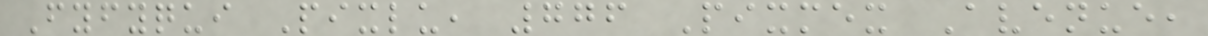Fyfyqui Pixlu, 776 Pixmex Avenue,
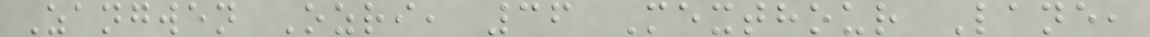Zangwen Ozri, 36 Mexthour Lane,
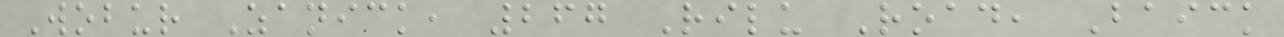Wobur Zanick, 267 Rilu Road, Baick
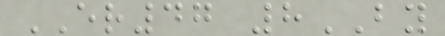ER47 8BY
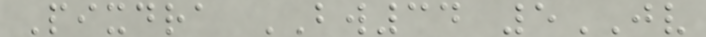Pixdra BW34 5JV
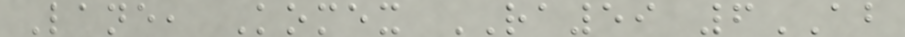Lane, Komex RA59 6AB
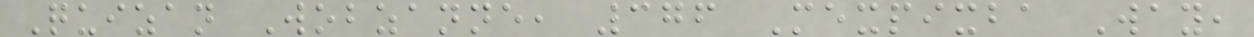Quizan Wobzanne, 376 Mexpixba Way,
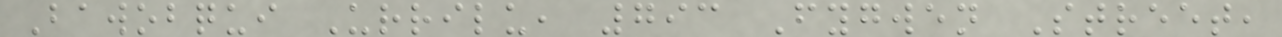Bawobqui Urrilu, 793 Fygwen Street,
